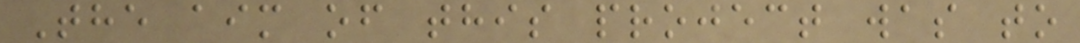The aim of this project was to
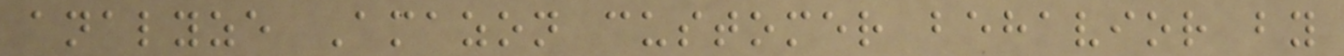analyze Amazon customer behavior by
